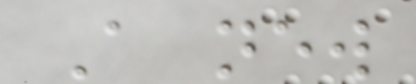A new
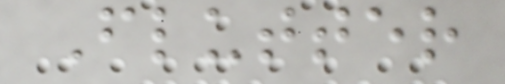Flutter
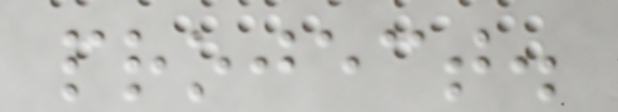project.
